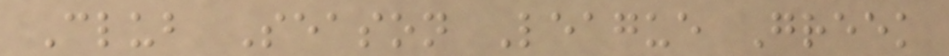Club Season League Greek
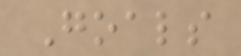Goals
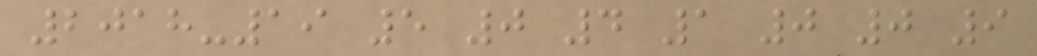2018-19 5 0 4 1 0 0 9
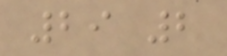29 2
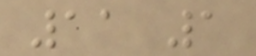11 1
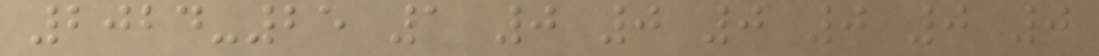2024-25 1 0 0 0 0 0 0
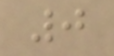0
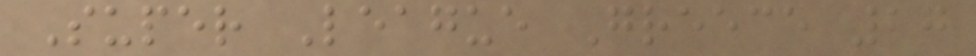Super League Greece 27
